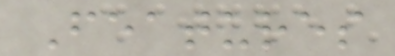Features
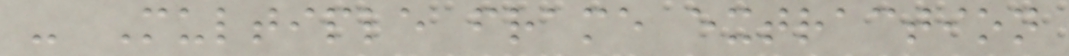- Multiple frame extraction
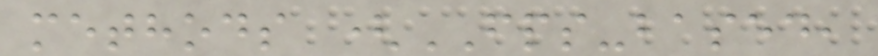methods (FPS-based,
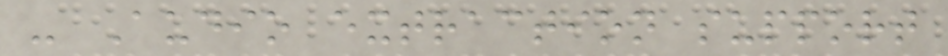- Audio extraction support
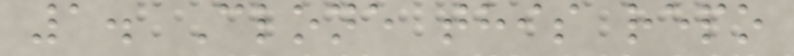1. Clone this repo
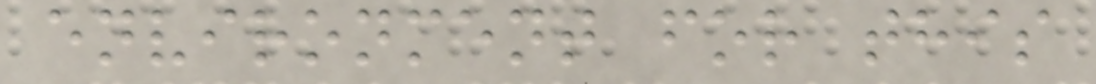environment for this
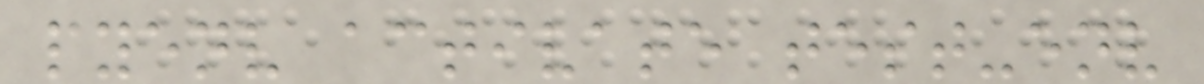pyenv activate test-env
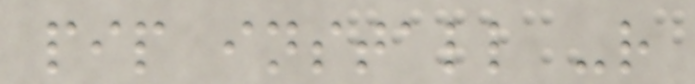pip install -r
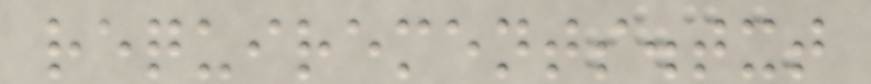requirements.txt
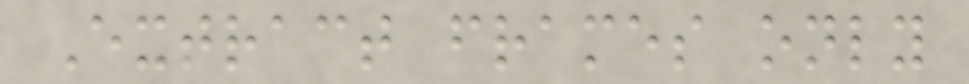Extract frames only
